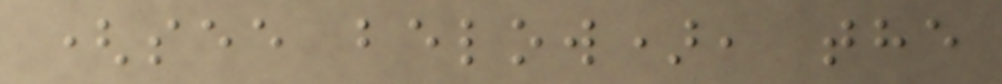(see below), the
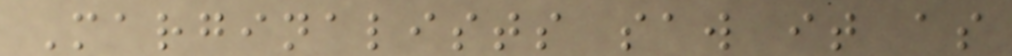Marginalists saw it as
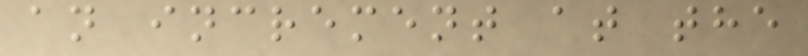an increment at the
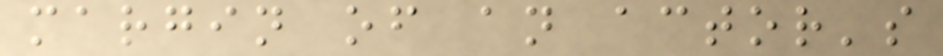margin of an actor's
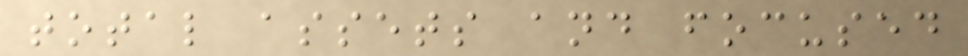total assets and focused
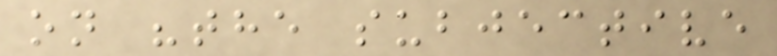on "the subjective
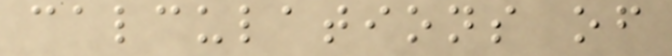calculations of
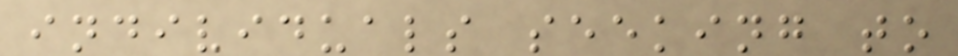individuals seeking to
